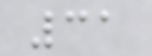31
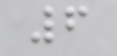6
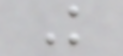K
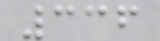336
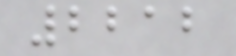2212
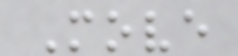Move
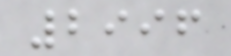2996
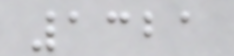1321
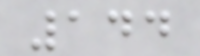144
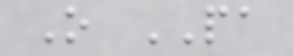O PA
